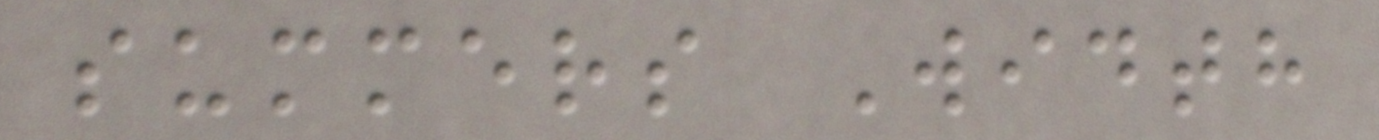summers Width
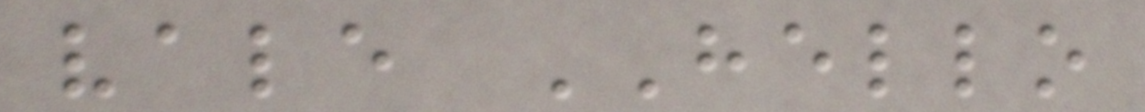vale HELLO
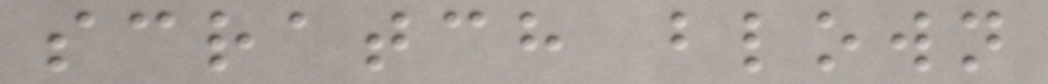scratch blown
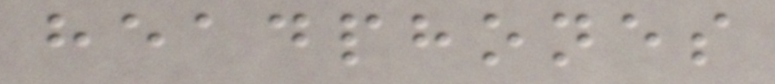headphones
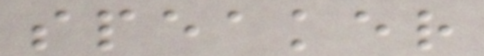speaker
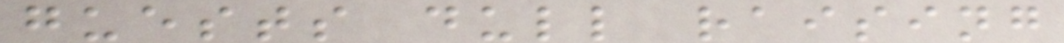guests dull raising
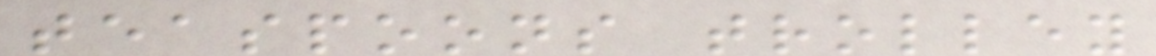teaspoons trolley
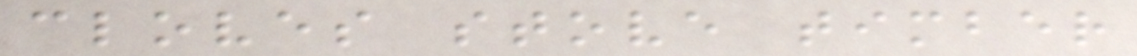cloves stove timber
